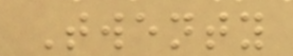Twenty
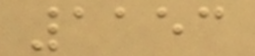1153
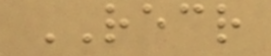RECR
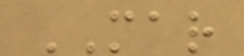MAR
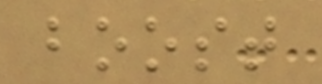boost
